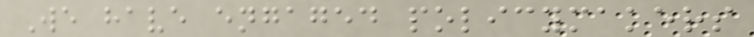We have engaged policymakers
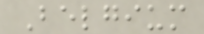Belgium
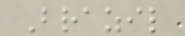Brazil
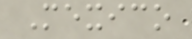Mexico
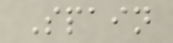Spain
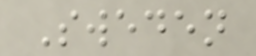Sweden
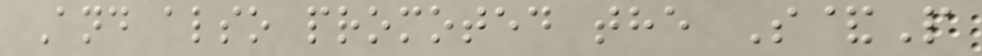And also promoted the S&P
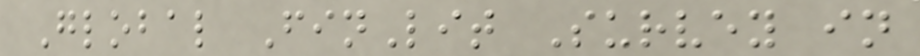Global FinLit Survey in
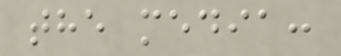the media:
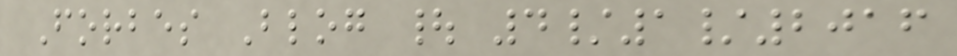Forbes Blog | 4/1/2016
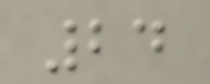24
